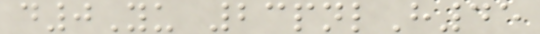d0Yu 23pnlH45
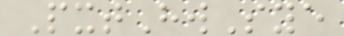PxtHwSye
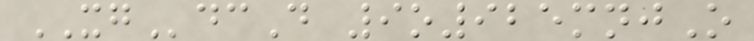XGdcD 9o925mnjO
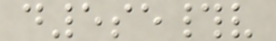d5se#v
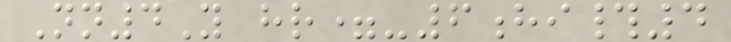Nn4Y hr=-6hi#4
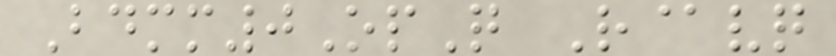Bdmm0OpQ R@vq
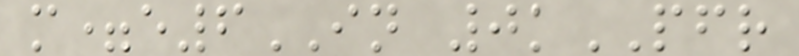m=e6IN 0kPFR
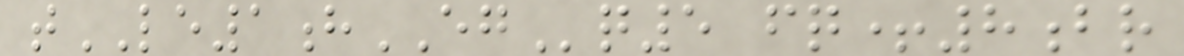tLE1hEGq5 fq+8br
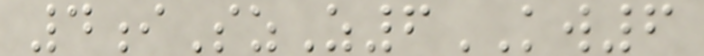4iSzZ6KW6
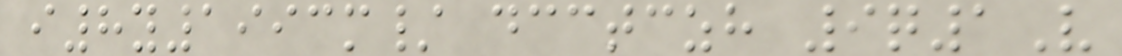i8y1993m/ dcctczh 9q1V
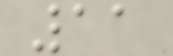11
